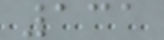131
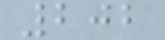202
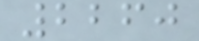2260
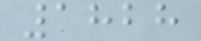1828
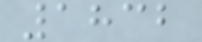1832
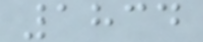1834
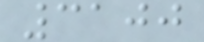3100
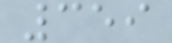359
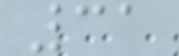31
